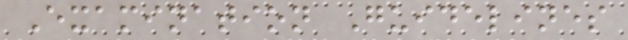Examination Guidelines
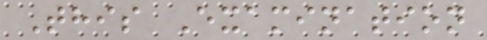This Examination
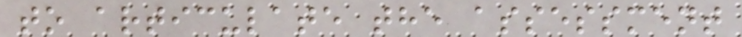to articulate the assessment
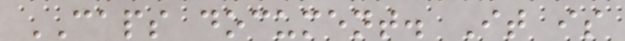CAPS document. It is
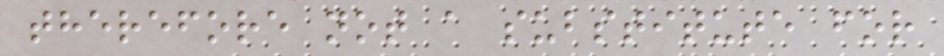therefore not a substitute for
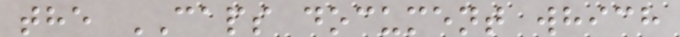the CAPS document which
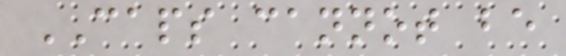CAPS cannot be
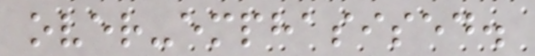over-emphasised.
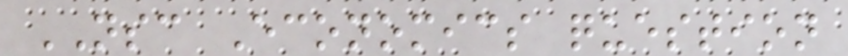NSC Economics question
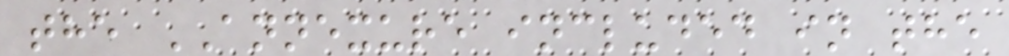the ANNEXURE included in the
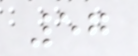57
